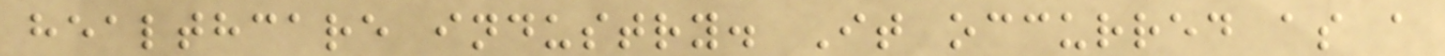healthcare industry. It occurred as a
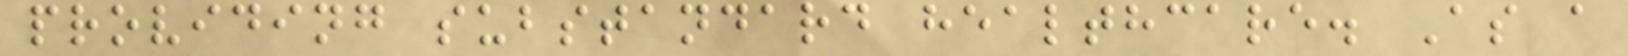providing substandard healthcare. As a
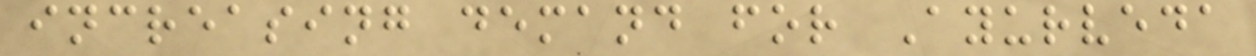increasing demand for Ayurveda
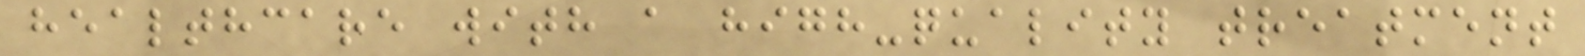healthcare with a high-quality treatment
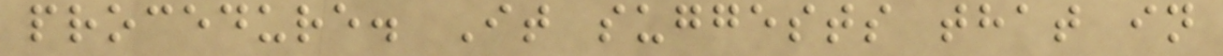procedure. It suggests that in
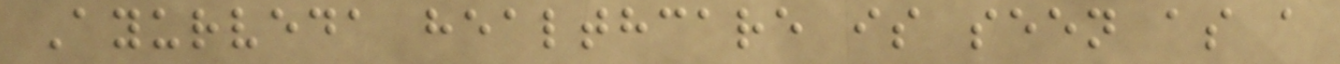Ayurveda healthcare is seen as a
